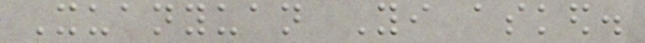Xuanyuan Yi asked.
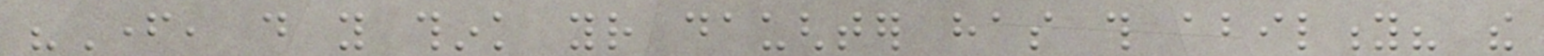"Father, do you think your daughter has this ability? the
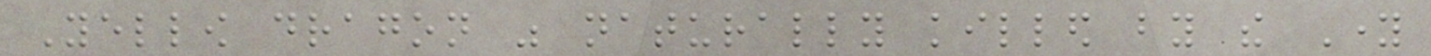Yellow dragon was naturally killed by the Young
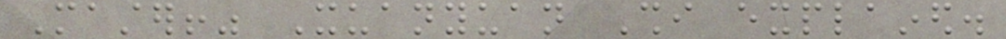Master!" Xuanyuan Shi explained.
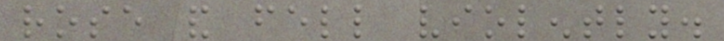rose and fell violently.
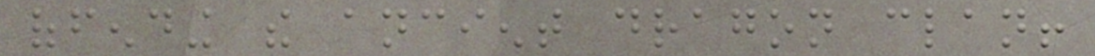offending the ancient dragon clan!
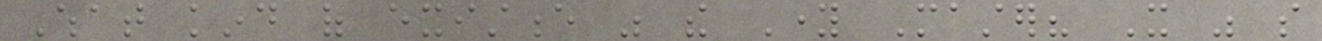What kind of existence was the Young Master? It was so
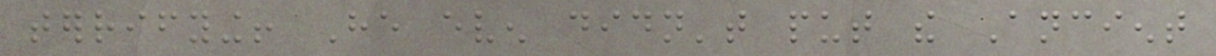terrifying! He even didn't put the Ancient
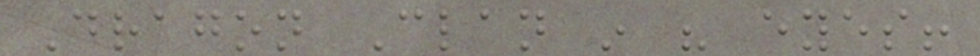Dragon Clan in his eyes!
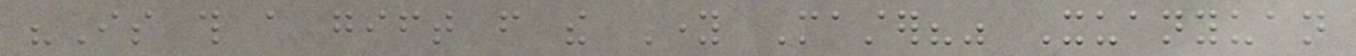"Is this a gift from the Young Master?" Xuanyuan
